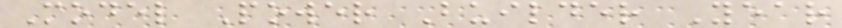Model Power Builder Year
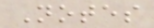Notes
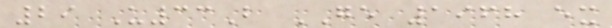29 U33B GE 1968 ex
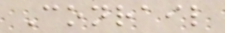Conrail
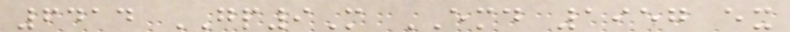6414 GP9M EMD 1957 ex
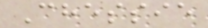Chessie
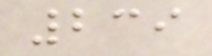239
